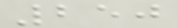250
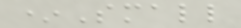*Small
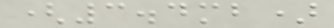(3.4mb)
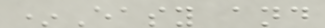*Easy and
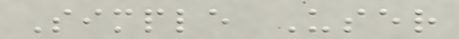Simple User
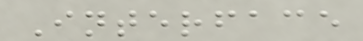Interface
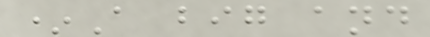*A big and
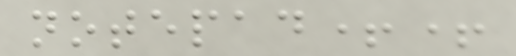notepad++
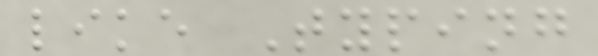like Typing
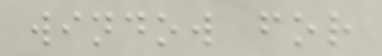window for
